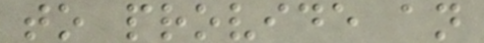to provide an
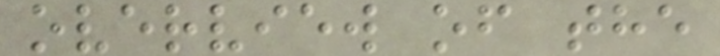overview of the
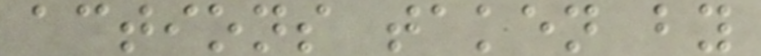actions taken by
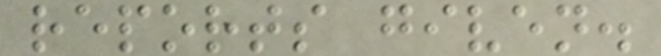reports given.
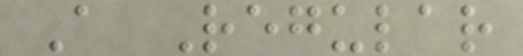A Regular
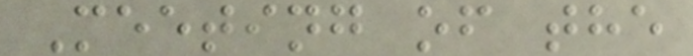Meeting of the
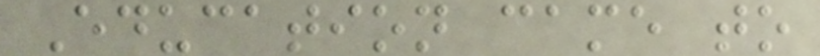Education came to
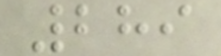289
